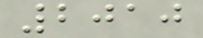2010
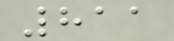811
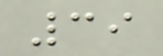39
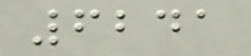6241
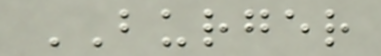BURGER
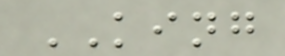KING
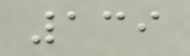139
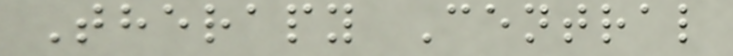Therapy Central
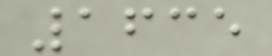1635
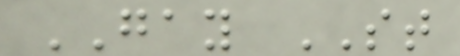GAY ST
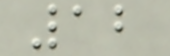12
